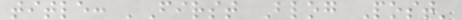title: 'First Blog Post'
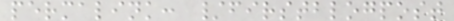permalink: /firstblogpost
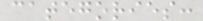categories:
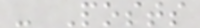- Posts
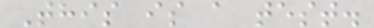This is a test.
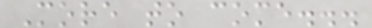More to come...
